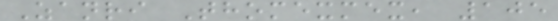Zanri Thomexmex, 105
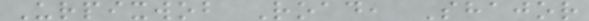Urpixwob Road, Shajor
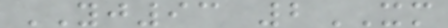YJ93 2XM
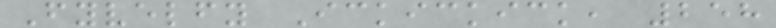Fyvelfy Ickickick, 258
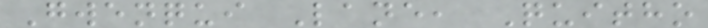Gwenqui Lane, Quitho
